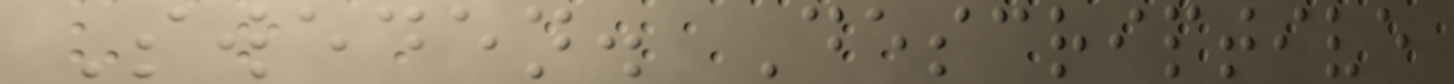Sweden. Descriptive
